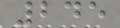245
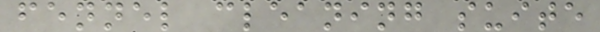fennel cleaning suite
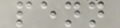penn
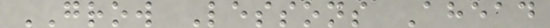GROW Lessons Ahead
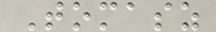Tomasz
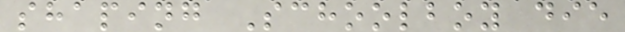shaping Schoolboy die
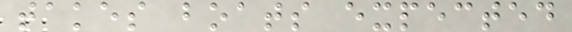takes boats expected
